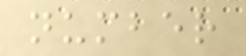number
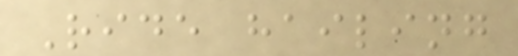Ride hailing
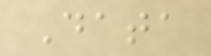Data
